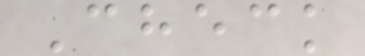Check
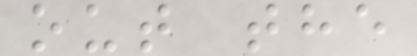out the
